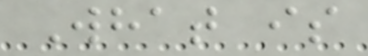What is
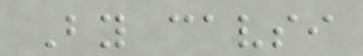By cavsi
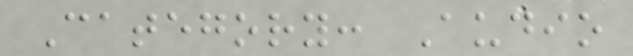Category: Audio
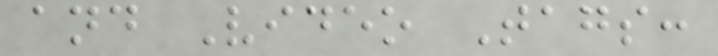and Video Tags:
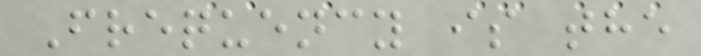Frequency is the
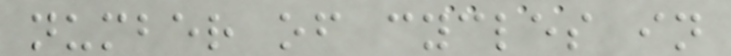number of cycles in
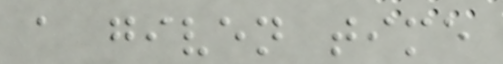a given time
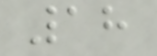18
